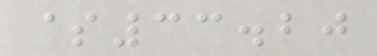$33.20
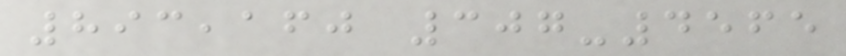893,160 307-4565
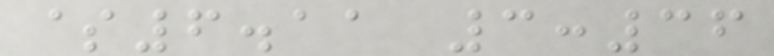$6.11 3:36
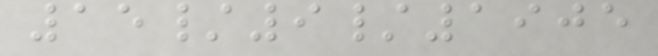15/9/1905
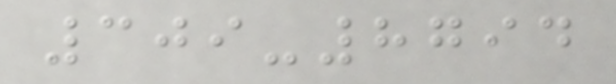309-8794
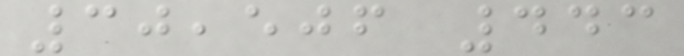30,506 443
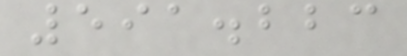591.223
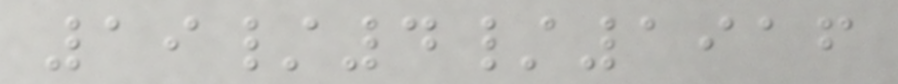19/4/1916
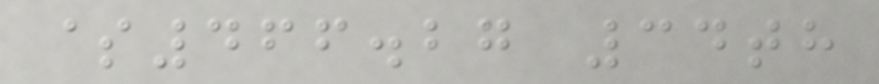$466.27 34th
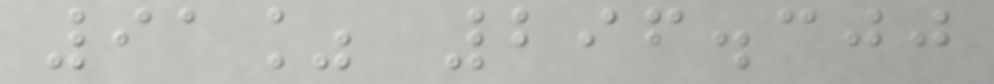91% 296.300
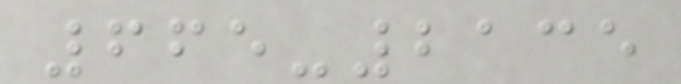665-2135
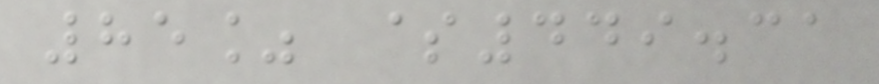85% $449.31
